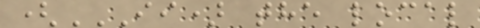(II) THE LOCAL
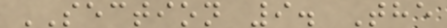SECTION 9. The
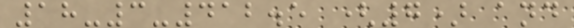18-3-412.5 (7) and
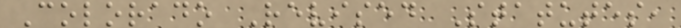Colorado Revised Statutes,
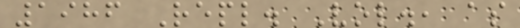1986 Repl. Vol., as
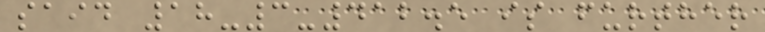said 18-3-412.5 is further
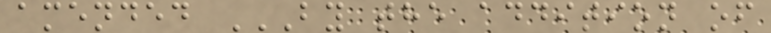amended BY THE ADDITION OF
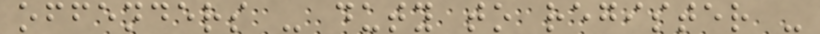offenders - duty to register -
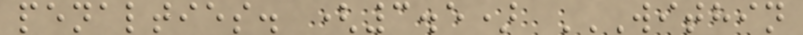penalties. (3.5) WITHIN
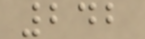242
